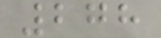278
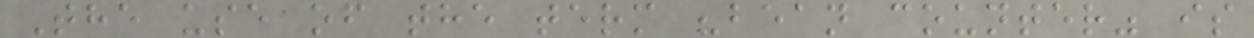The use of the term "bean counter" is
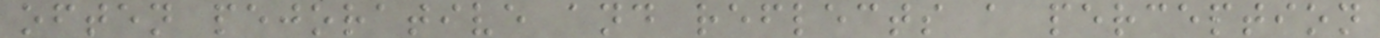often pejorative and reflects a perception
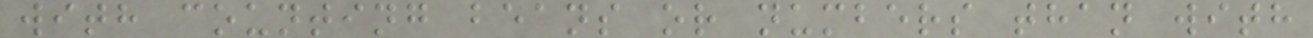with counting beans or numbers than with
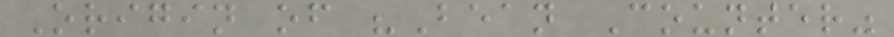Origin of "Bean Counter"
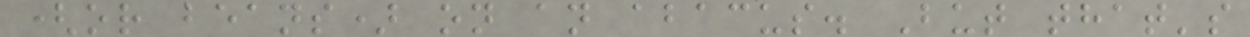(or beans) on an abacus. But that's
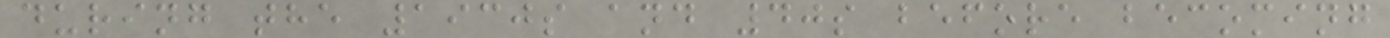during the 1930s and 40s before becoming
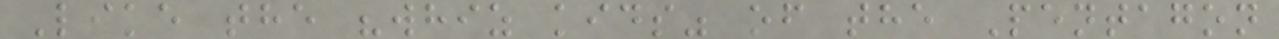Like the "whiz kids" of the Pentagon
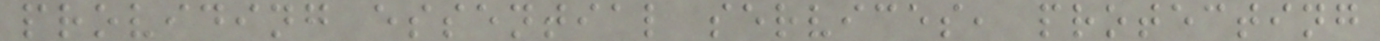providing essential services, protecting
